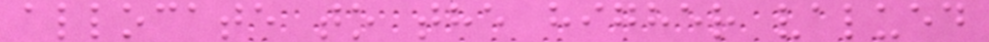allocate to the higher valued
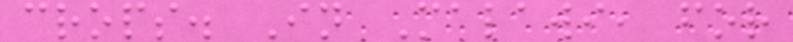crops. In Malawi, for
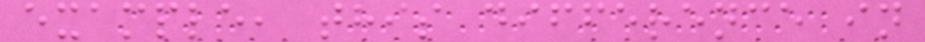example, this difference in
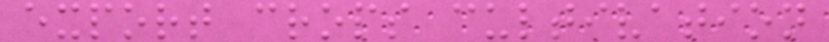export crops cultivation
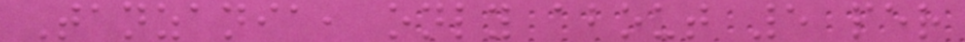Tanzania, only about 5 per
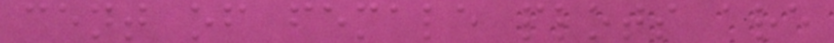cent of female plots are
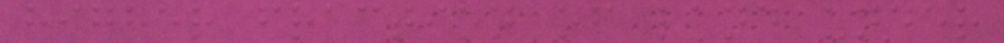higher fraction of land under
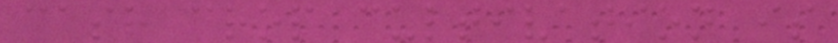cash crop cultivation is
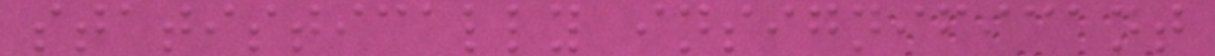statistically insignificant
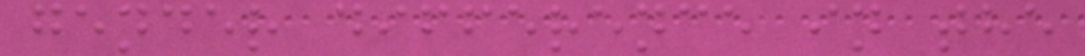gender difference in the
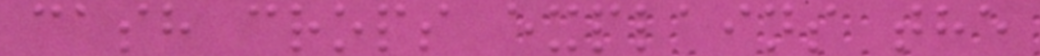cash crops explains the
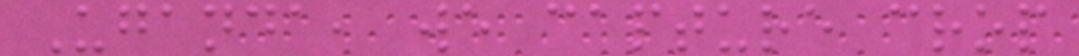Uganda, we capture crop
